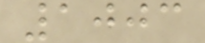1003
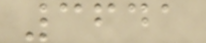3641
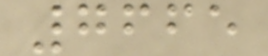7665
